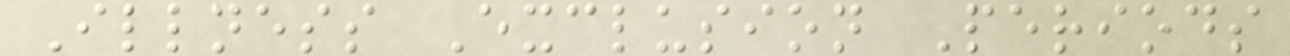Illness Exclusion Periods
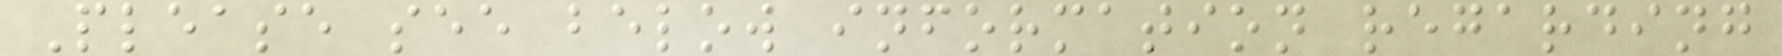Please see below information regarding
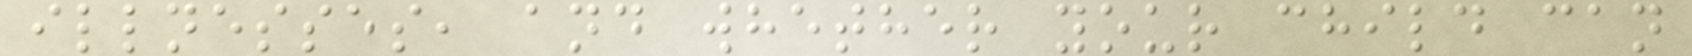illnesses, and whether your child can
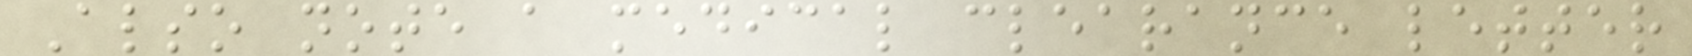Also note a medical clearance letter
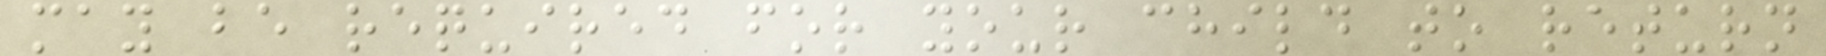may be required for your child to return
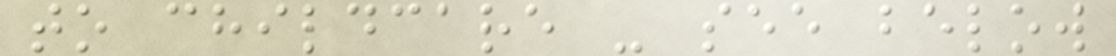to childcare - see below
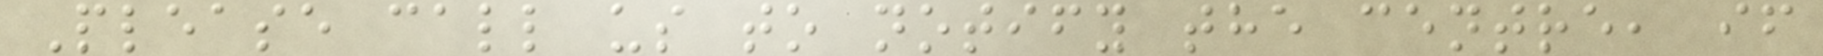Please call us to notify the centre, if
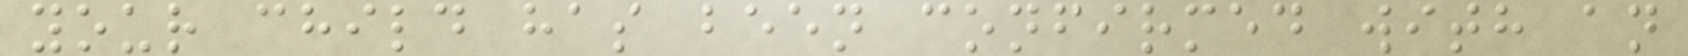your child has been confirmed with an
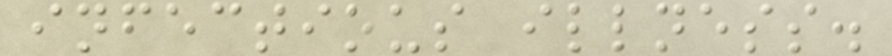infectious illness.
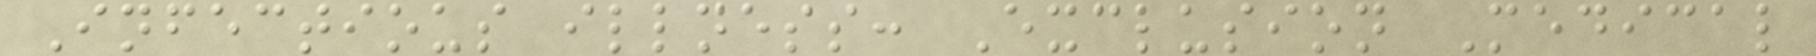Infectious illness: Exclusion Medical
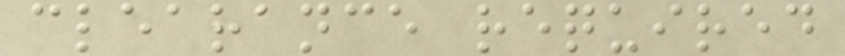clearance required
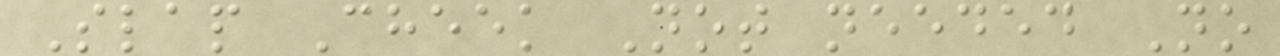Slap Cheek Not needed No
